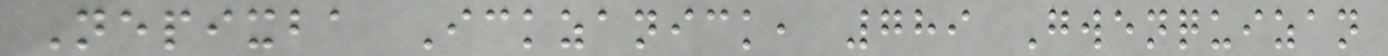Nepixba Ickzanick, 789 Gwenquizan
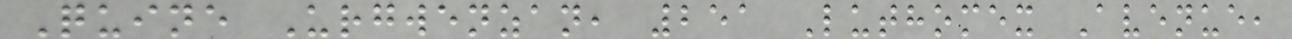Quine Urgwenzan, 251 Luthomex Avenue,
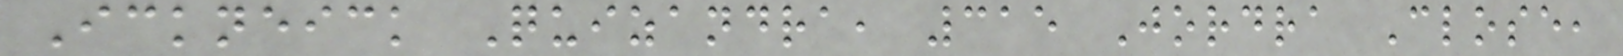Ickneick Quizandra, 315 Jordra Close,
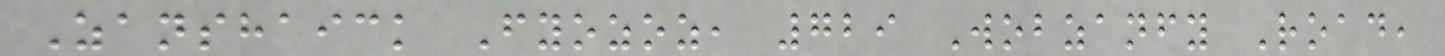Zanshaick Fyozoz, 729 Wobzanfy Road,
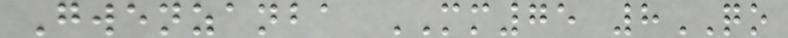Gwenzanba MM75 8QO
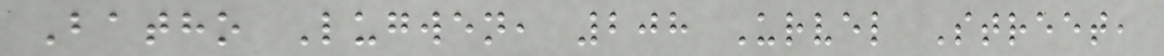Batho Lugwen, 208 Urvel Street,
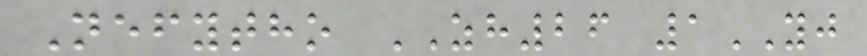Nefytho ZH26 1YJ
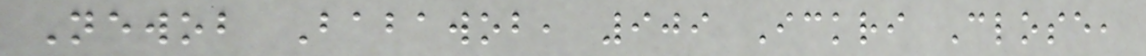Newob Babawob, 909 Ickri Close,
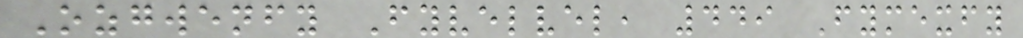Ozgwenfy Fyvelvel, 449 Fymexfy
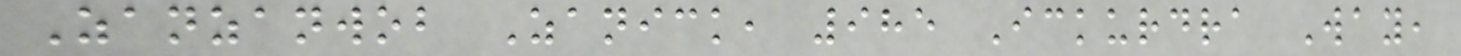Zanzanwob Zanick, 985 Ickurdra Way,
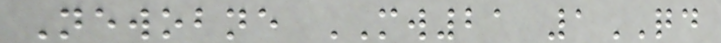Newobne MW21 1QD
